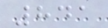841
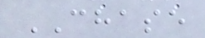CHASE
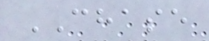CHASE
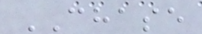CHASE
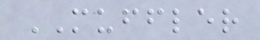MUFFLER
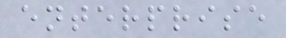enterprise
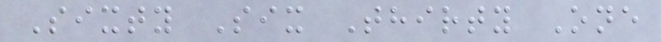Sixty Six Thirty One
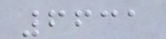6631
